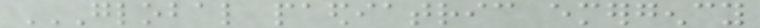GLOBAL PAEDIATRIC EMERGENCY
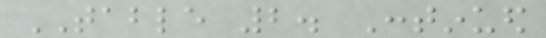TABLE 2. Continued
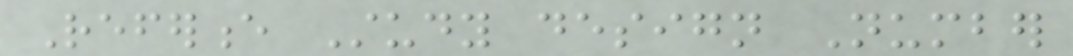Reference Study design Number
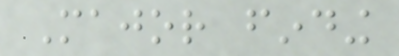Major finding
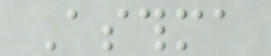Asthma
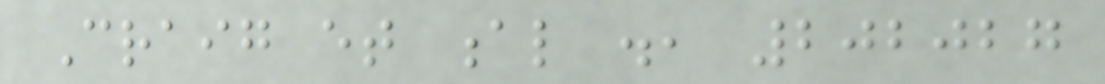Craig et al ., 202027
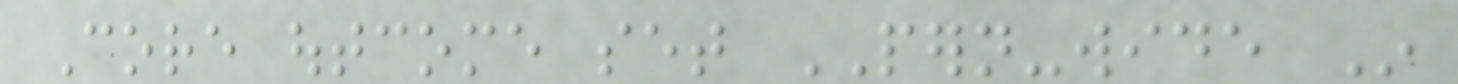Core outcome set PERN-wide In
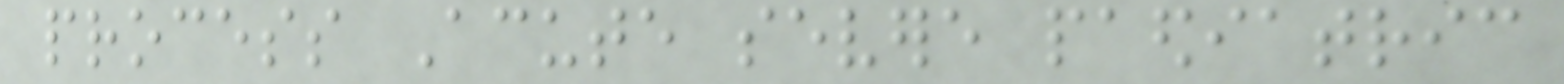process Acute severe paediatric
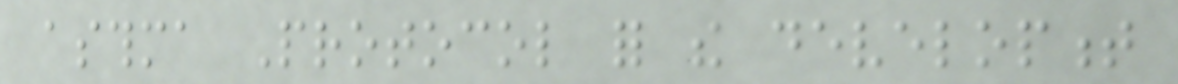asthma Protocol for the development
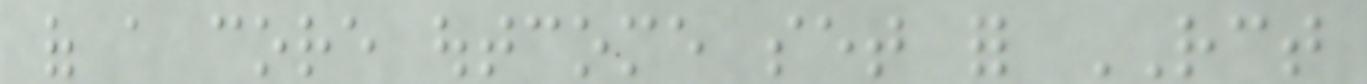of a core outcome set for RCT
